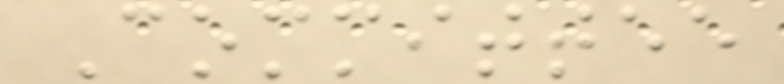Committee
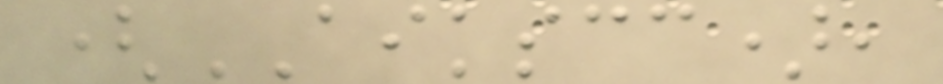(AIKSCC),
